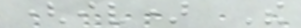(iv) The
